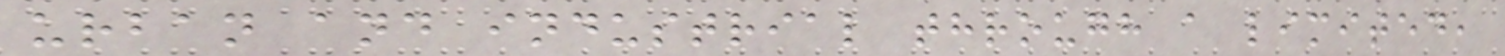urban and industrial through a limited,
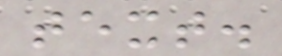text.
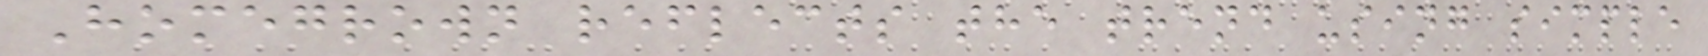Homegrown reflects the trend using simple
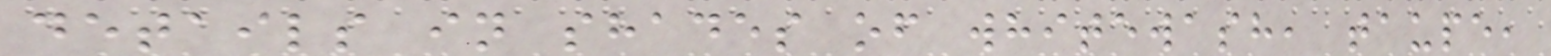details in shades of whitewash, taupe,
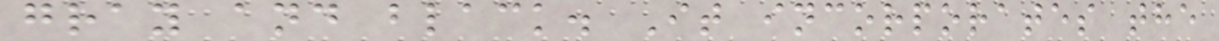gray and black. It incorporates the
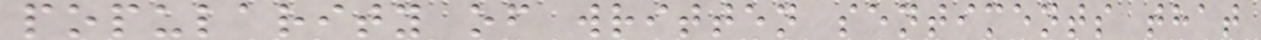popularity of written sentiments that
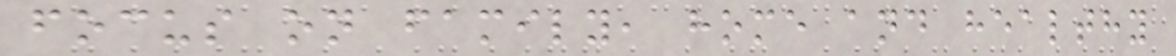focus on family, home and healthy
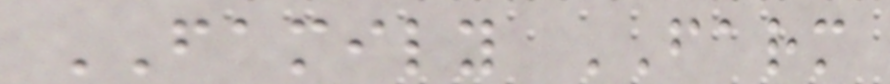FAMILY FARM
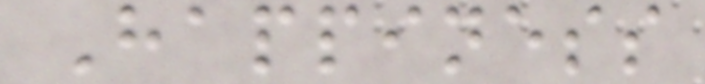Happiness
